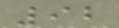92
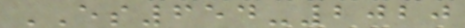ES654-2020
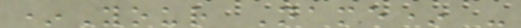*Your Name* -
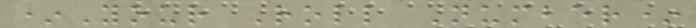*Your Roll Number*
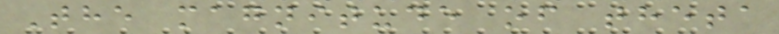The magnitude of theta
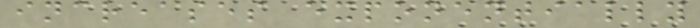increases exponentially
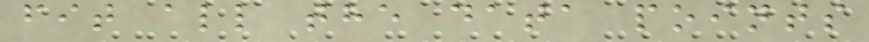fit all the data points
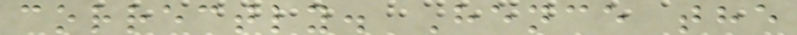correctly. Hence the
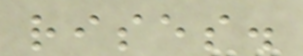rises.
